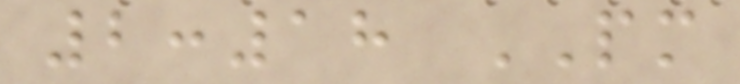2:18 PM
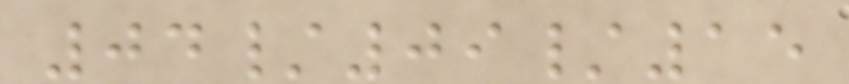04/09/15
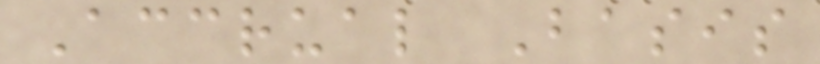Accrual Basis
